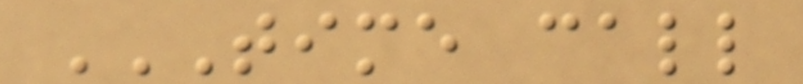TIME CALL
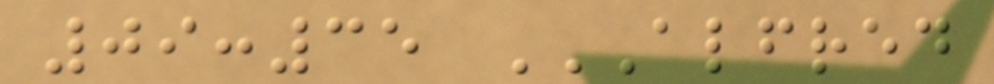09:35 ALFRED
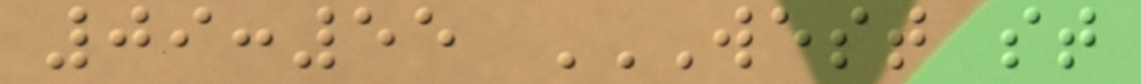09:55 WEST ST
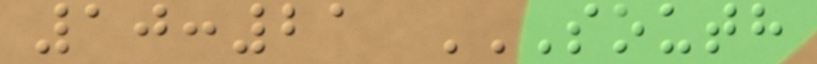10:21 SOUTH
